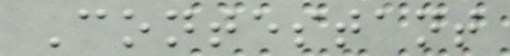Contestant
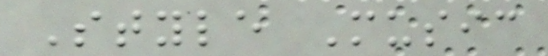Style Music
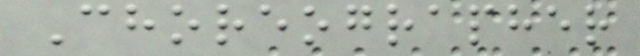Choreographer
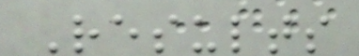Results
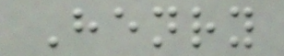Henry
